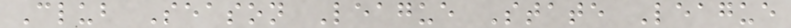Club Season League State League
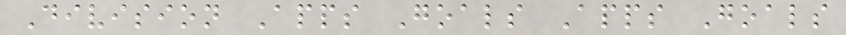Division Apps Goals Apps Goals
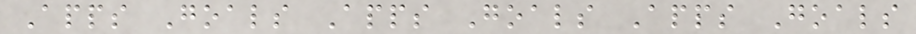Apps Goals Apps Goals Apps Goals
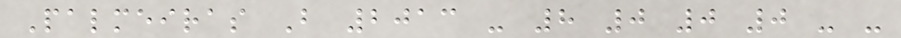Palmeiras B 2013 - 8 0 0 0 - -
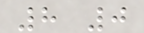8 0
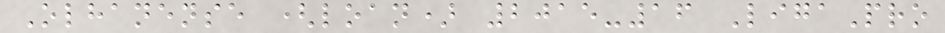Olhanense (loan) 2015-16 LigaPro
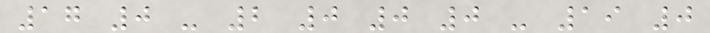17 0 - 2 0 0 0 - 19 0
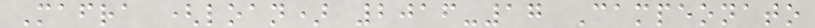Mafra (loan) 2016-17 Campeonato
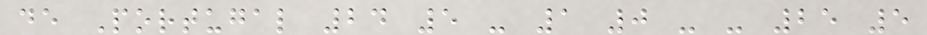de Portugal 24 5 - 1 0 - - 25 5
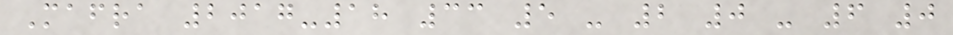Mafra 2017-18 33 5 - 2 0 - 6 0
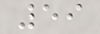59
